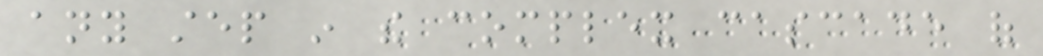any step in the complex cascade of
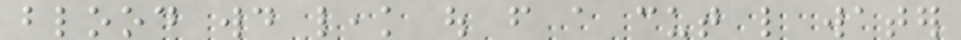blood would leak out from a cut like water
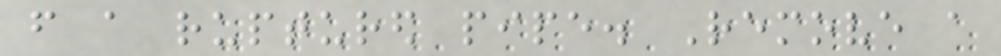from a ruptured pipe. Remove a
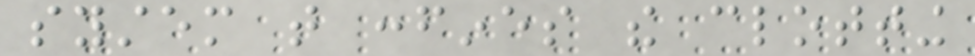system that confines the clotting
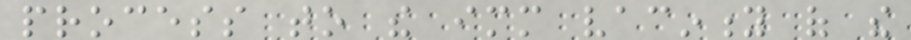process to the immediate vacinity of the
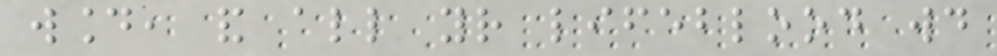wound, and all your lifeblood would
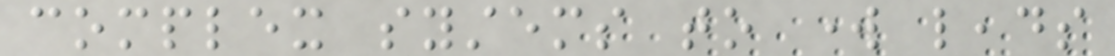complex systems to work leads
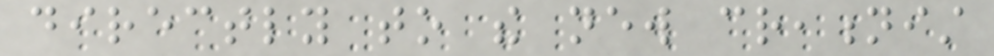directly to the new creationist
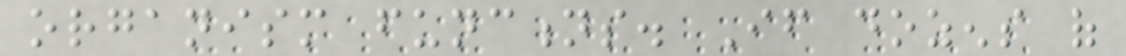organism functions. If dozens of
